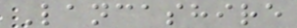Lancashire
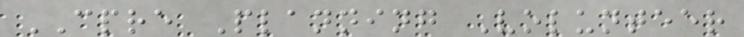CPRE Planning Volunteer
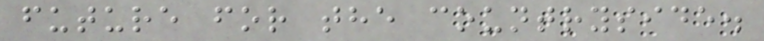future for the countryside.
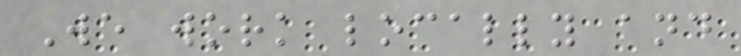We work locally and
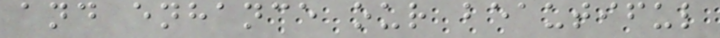and enhance our beautiful
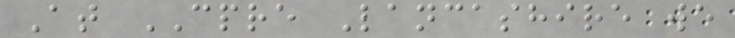At CPRE Lancashire we
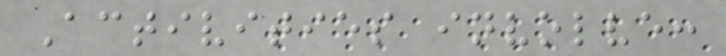Activities involve:
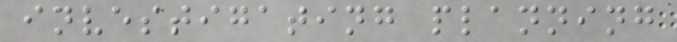investigating planning
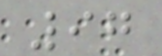97
